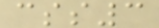css3
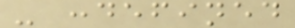- :defined
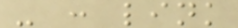- : link
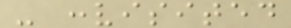- :visited
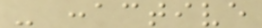- :active
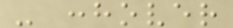- :hover
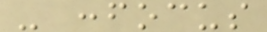- :focus
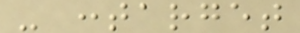- :target
